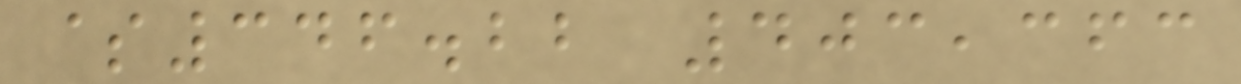$346.22 403,363
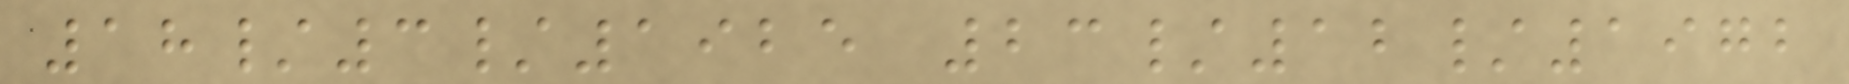18/3/1925 23/12/1972
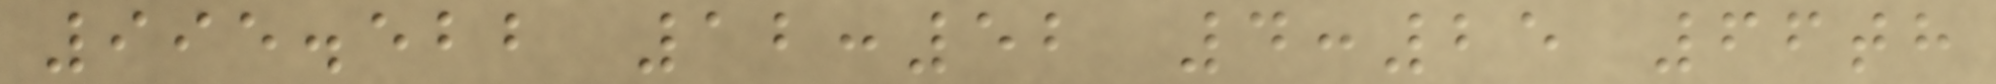995.522 12:52 4:25 66th
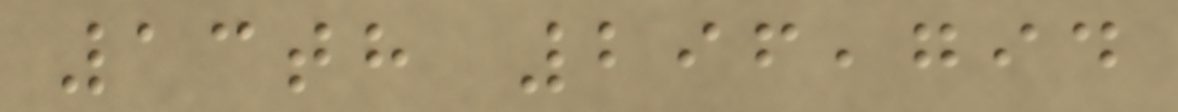13th 296,794
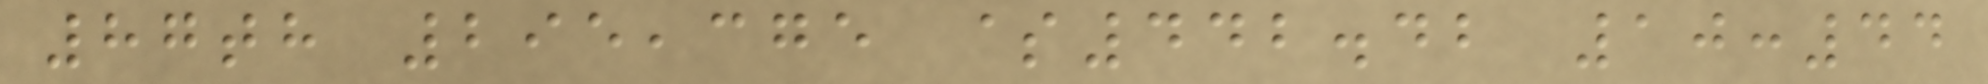87th 295,375 $442.42 10:44
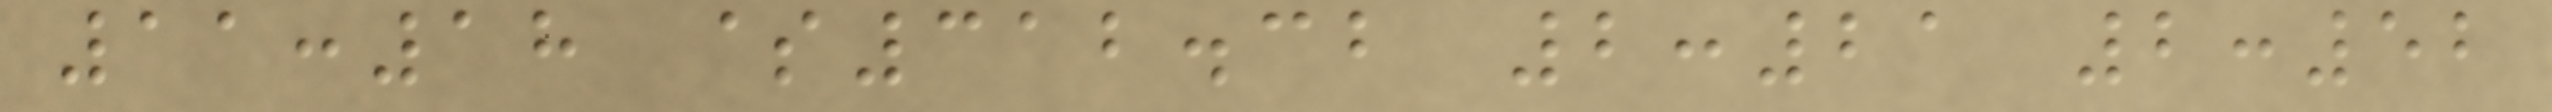11:18 $312.32 2:21 2:52
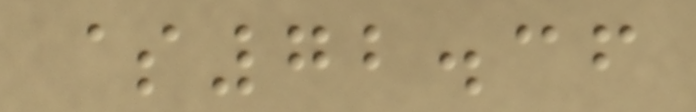$72.36
